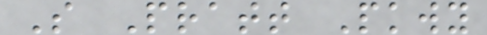S Pratt Pkwy
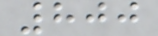800
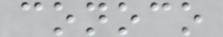conoco
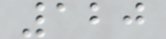120
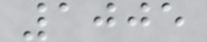1005
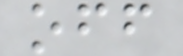off
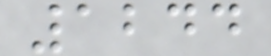1244
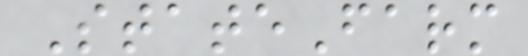StateFarm
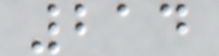214
